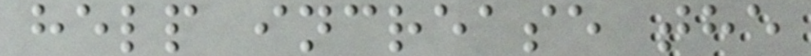help increase the
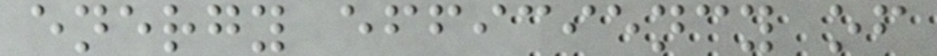energy efficiency of
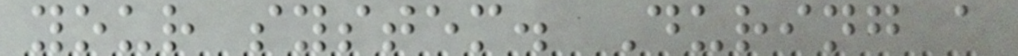your system. During a
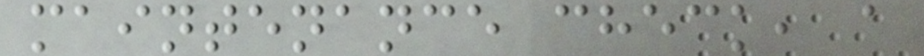maintenance check, a
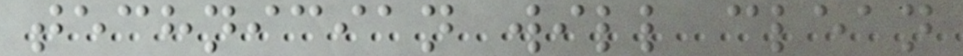technician will clean
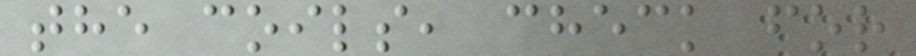the coils, check for
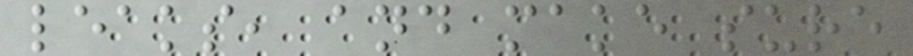leaks, and make sure
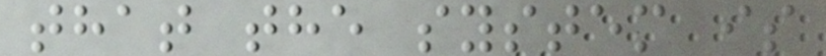that the system is
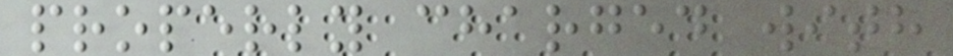properly charged with
